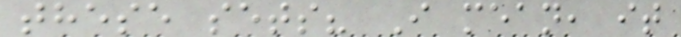these sets? I mean, it
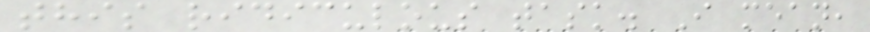this ridiculous task. I mean,
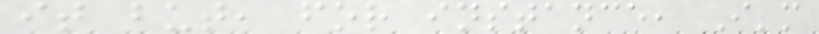it but, for instance, I'm
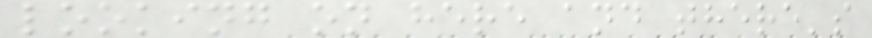looking on here and there's
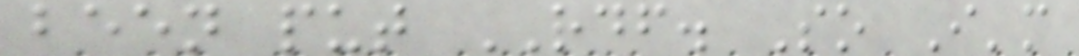been put RDF. So I'm
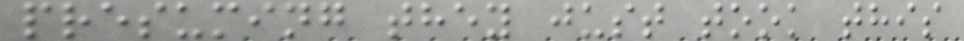presuming they just took this
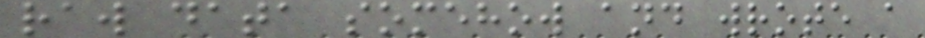raw data somehow and wrote a
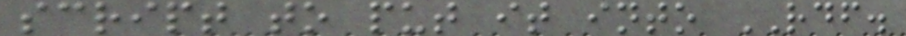script to put it into RDF.
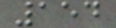154
